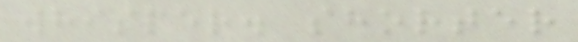whisper. shorter
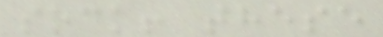sock! these
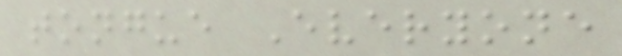tongue Everyone
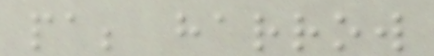pa; harrow
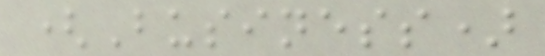(Business)
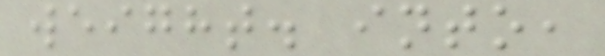weight. into,
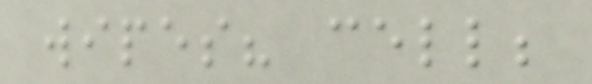wipes? cell;
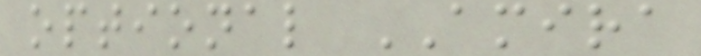optional AMIRA
